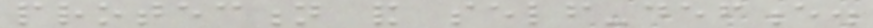protection and self-defence.
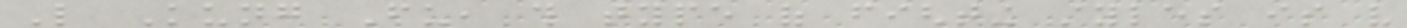Like Kung Fu, this type of fighting styles is very
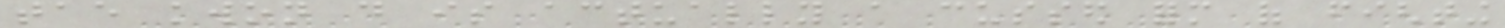tae kwon do is actually a cussed form of fighting
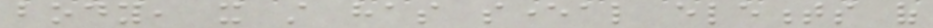body, it still has several elements of
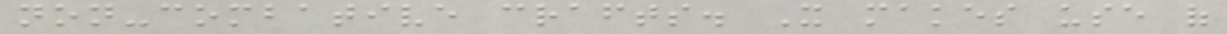non-combative crafts. It makes use of
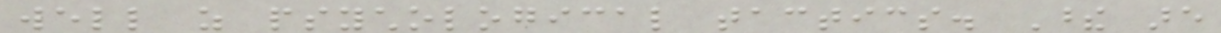well as psychological tactics. These are
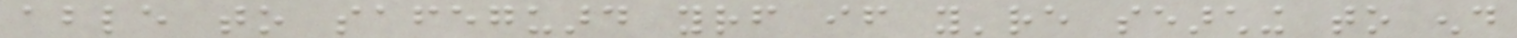able to safeguard yourself if you're searching to end
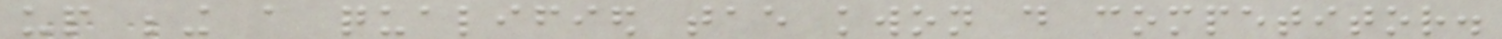up being a qualified tae kwon do competitor.
